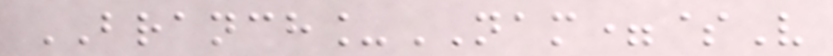BRANCH_NAM=$V
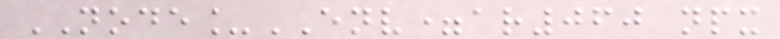NODE_ENV=ar060 npx
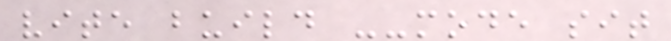vite build --mode sit
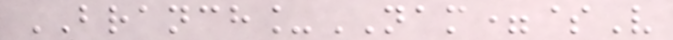BRANCH_NAM=$V
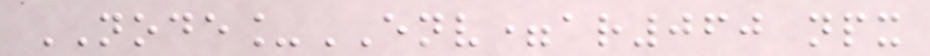NODE_ENV=ar060 npx
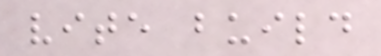vite build
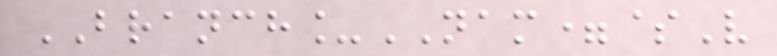BRANCH_NAM=$V
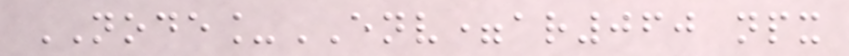NODE_ENV=ar060 npx
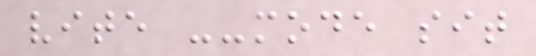vite --mode sit
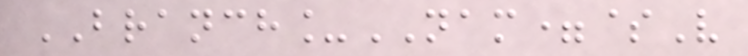BRANCH_NAM=$V
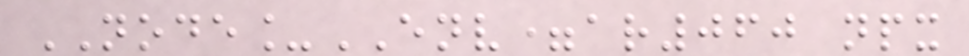NODE_ENV=ar060 npx
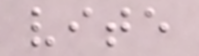vite
